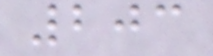203
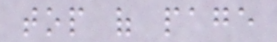top of page
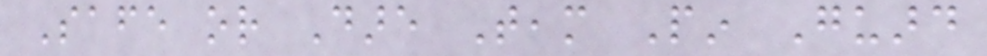Safe or Dare Team Pin Guard
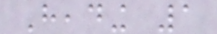Heading 1
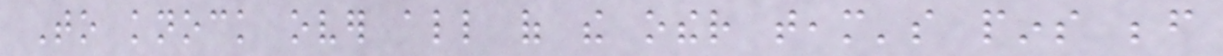To knock over all of the other team's pins before
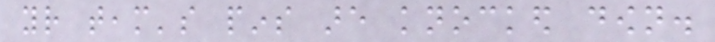your team's pins are knocked down.
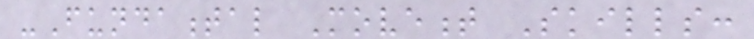-Fundamental Movement Skills:
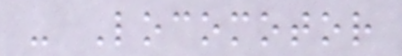- Locomotor
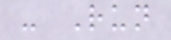- Run
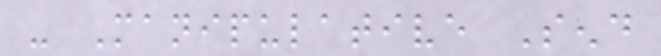- Manipulative Send
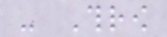- Throw
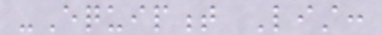-Equipment List:
